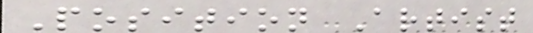Position Artist
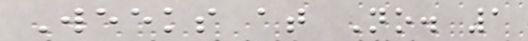Weeks at No. 1
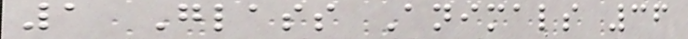1 Glass Animals 36
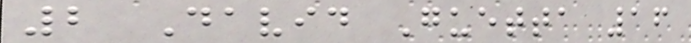2 David Guetta 16
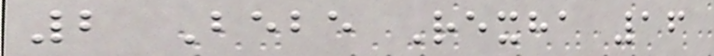2 Bebe Rexha 16
